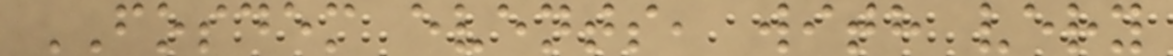FOSDEM events, with very
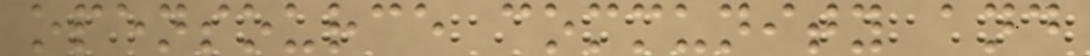opensource community and
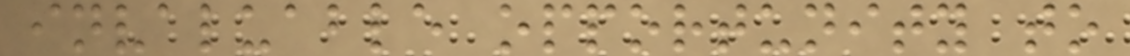invaluable opportunity to
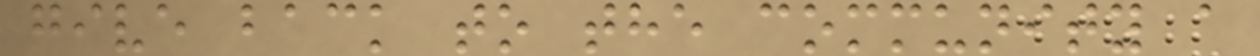give back to the community a
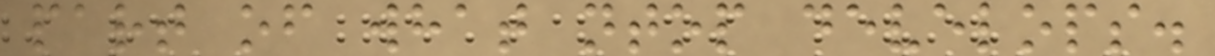part of what ntop develops.
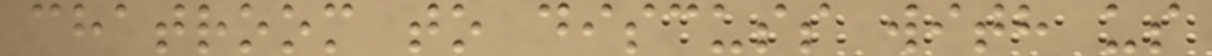chatroom to discuss with us
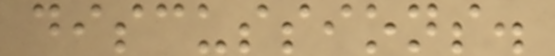discussions.
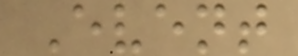Event
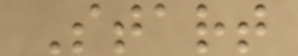Start
